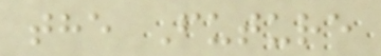the Future
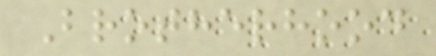Brotherhood
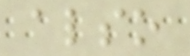also
